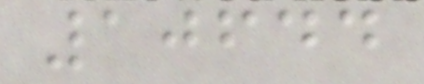10644
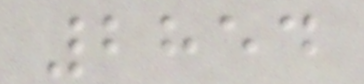2854
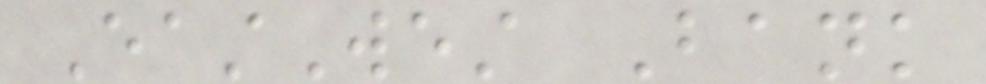EastWest Bank
